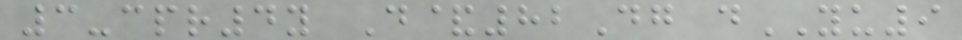3-cpr4y D&82Dg dYU9
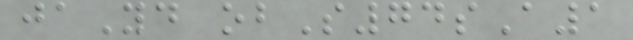jaYd obS74sA1
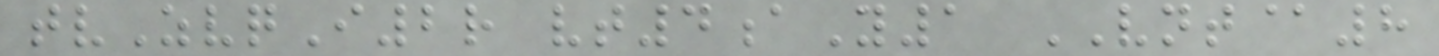tvZvqI2r vt4aY1 VNT@8
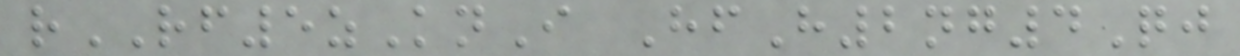rRF5zKnI HfH2ng4Qj
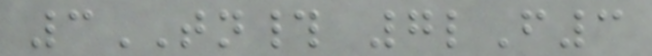3TN# 7lF3
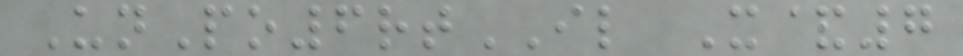UnPo6rtIL X&7
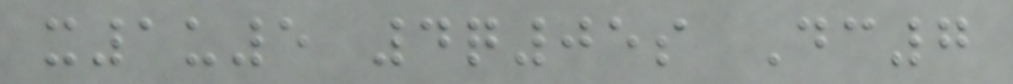x1u5 4q05s Dc7
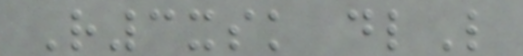R3xsk dlL
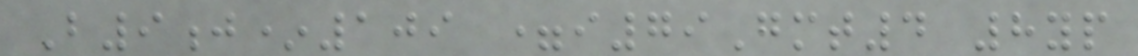B9j*109 =i79Gmt4 8yp
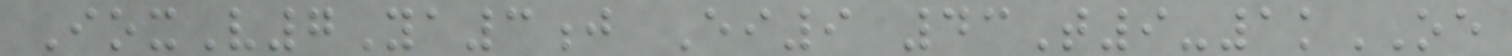IoxV7Ya3j Ei9 43T9-1kOE
